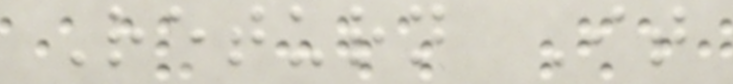Return It
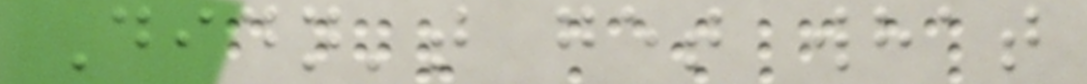Didn't get what
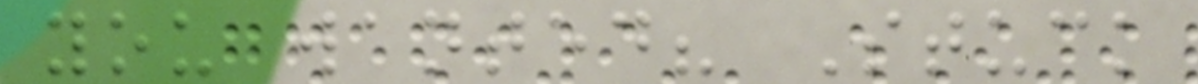you wanted? Stuck
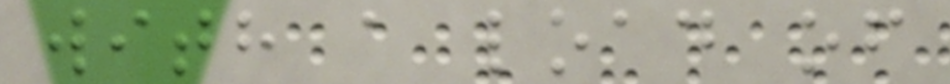with a load of
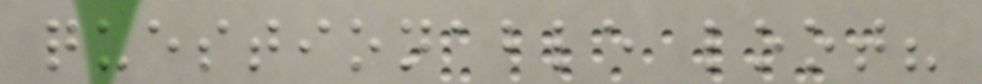questionable loot?
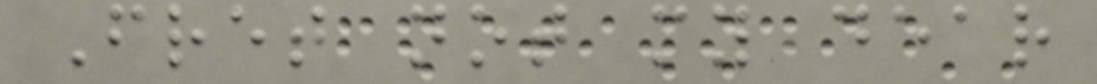Fret not my dear
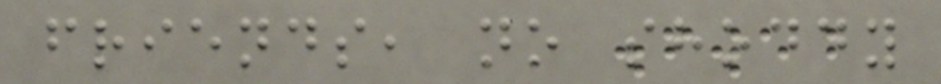friends, no shoddy
